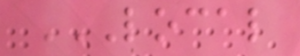LOCAL
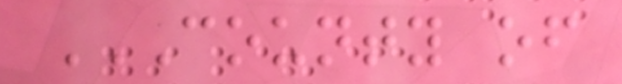COUNTY OF
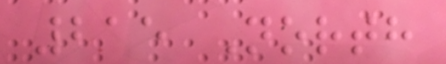215 North
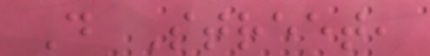D Street,
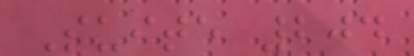Suite 204
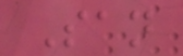San
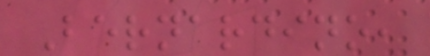Bernardino,
